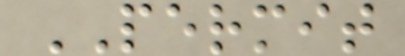PERMIT
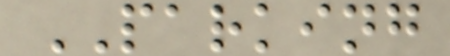PARKING
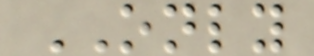ONLY
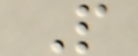P
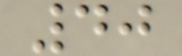40
